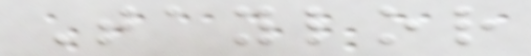Taylor
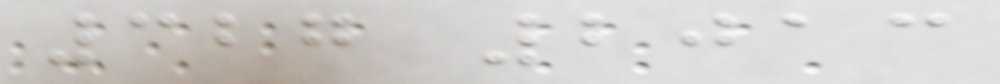327 2013
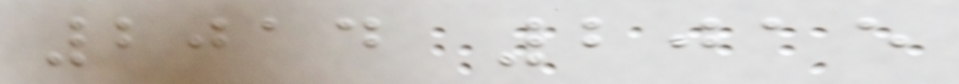2014 2015
